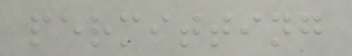permitting
